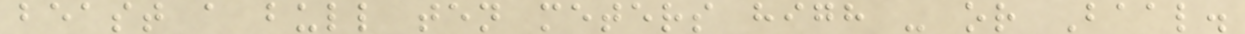beast a bull ten meters high - or Baal.
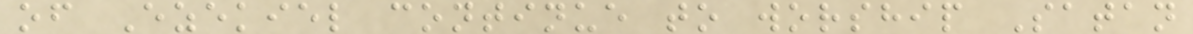of Ezekiel continue to worship Satan
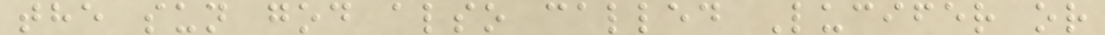the sun god also called Lucifer or
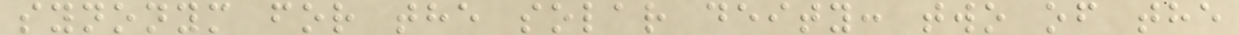synonym for the solar deity: two of the
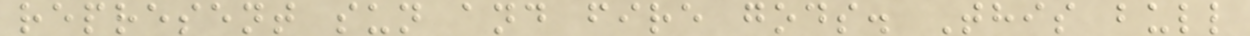represent sun and fire gods. This bull
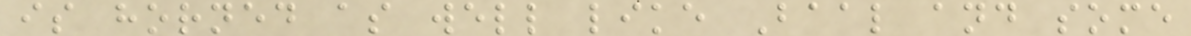is horned as well like Baal and some
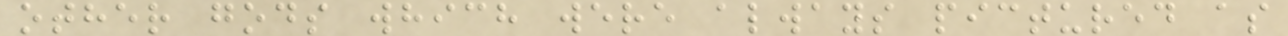other gods which were always pictured as
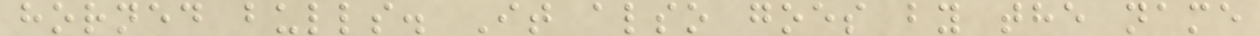horned bulls. It also goes by the name
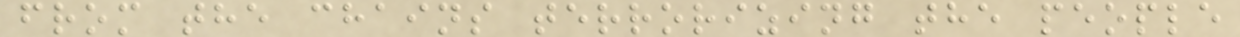from the chains terrorizing the people
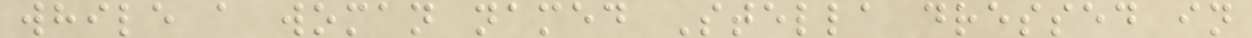while a woman named Stella dressed in
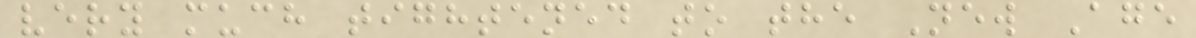very much tightened to the New Age
